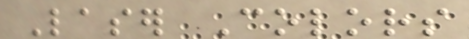Laser Colors
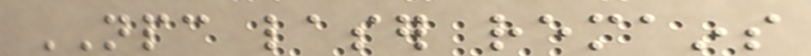NPC laser remains
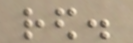red.
